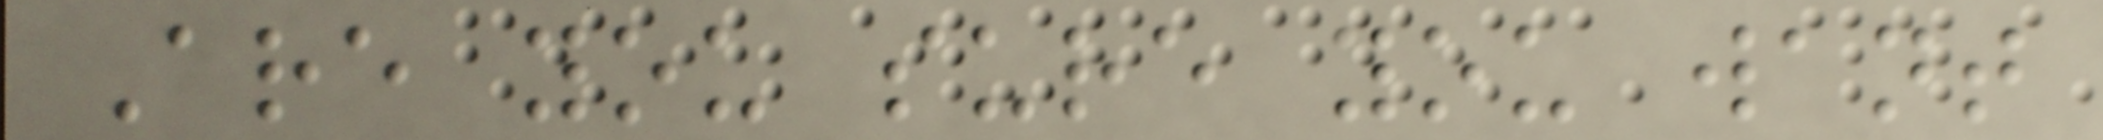Are you sure you want
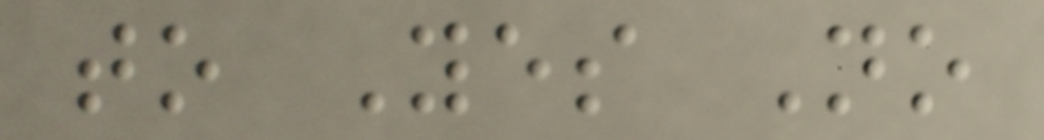to Yes No
